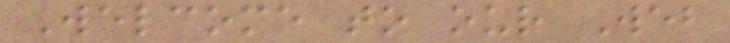Welcome to our Web
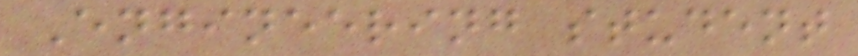Engineering student
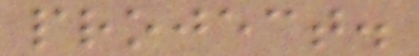project.
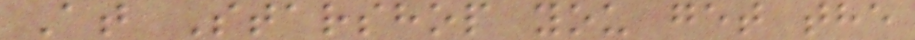At Starshop you get the
